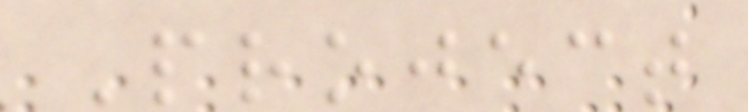Project
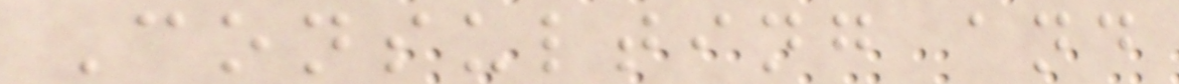Consulting and
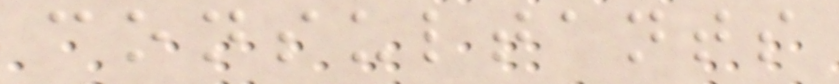consultants
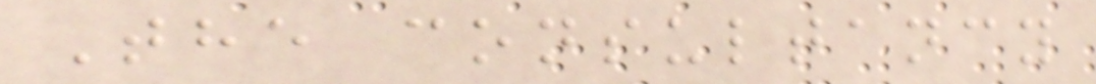The consultancy
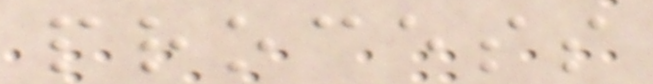process
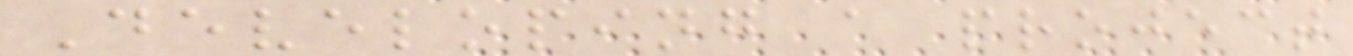Developing a project
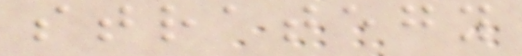strategy
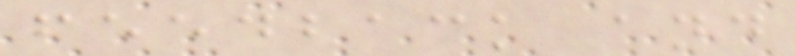feedback and
